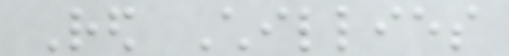Red Chillies
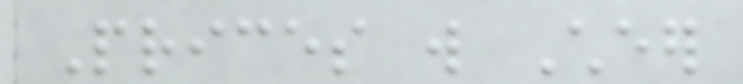Prices will Cheer
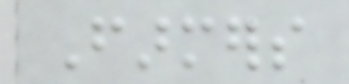Farmers
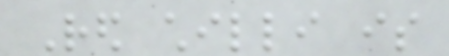Red chilli is
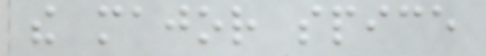the major spice
